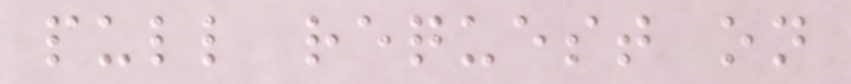pull request on
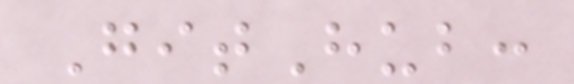GitHub:
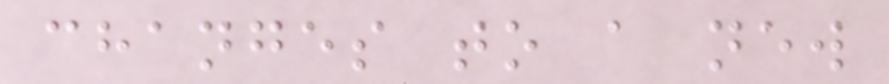changes to a new
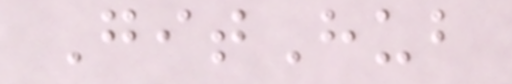GitHub
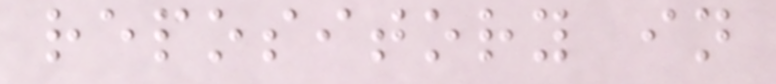repository in
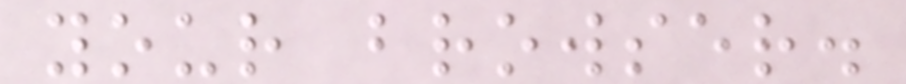your browser.
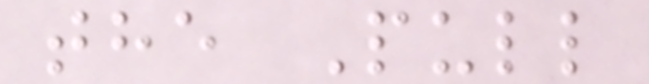the Pull
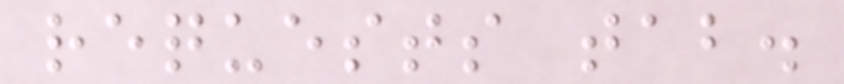requests tab.
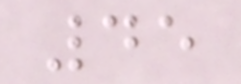45
